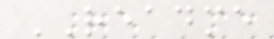README
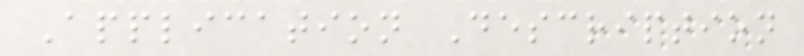Application Description
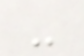-
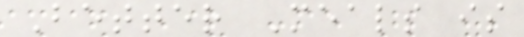Better Meals is
